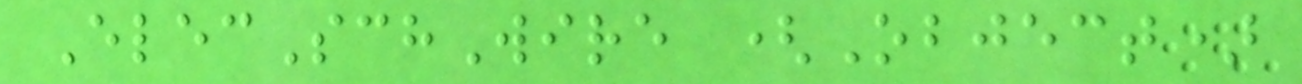ElecSchWire (Object)
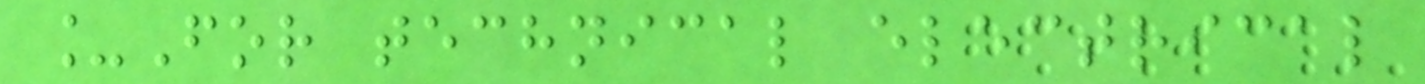_For technical electrical
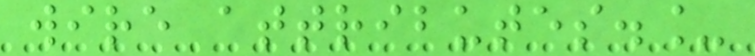wire attributes._
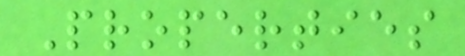Properties
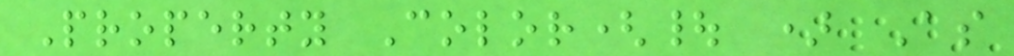Property Color(| ) As
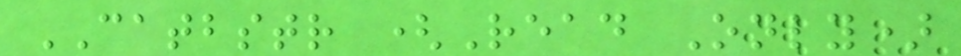CATBSTR (Read Only)
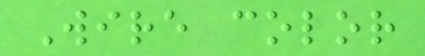Wire color
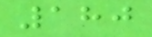180
